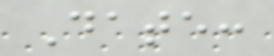Date:
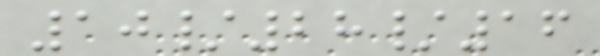10/28/16
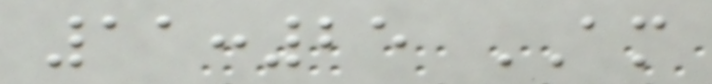11:25 AM
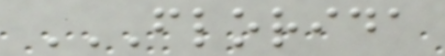FLORIDA
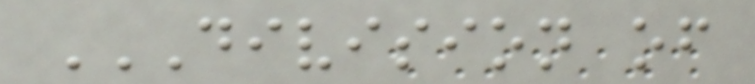DIVISION OF
